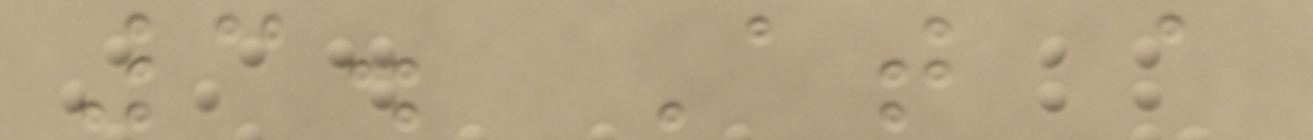3. At a
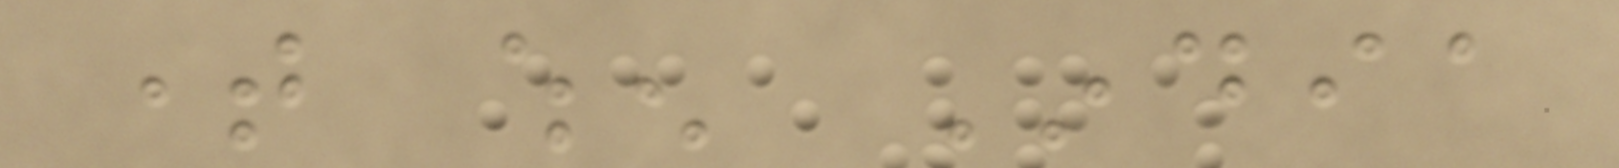time when India
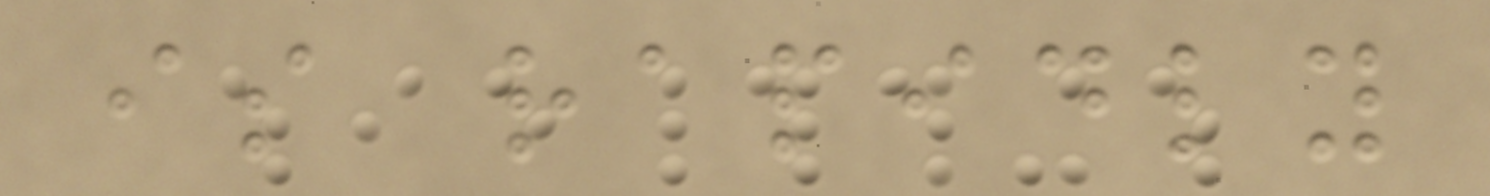is rapidly
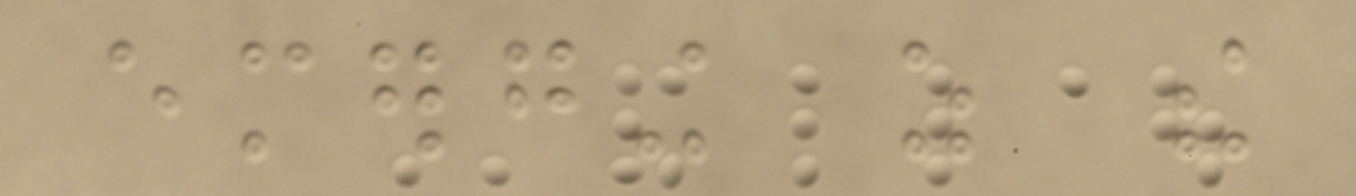emerging as the
